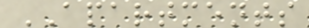APARTMENTS
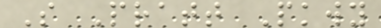S Pratt Pkwy
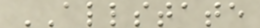ALLSTATE
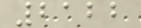2122
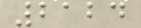2124
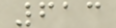613
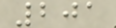201
